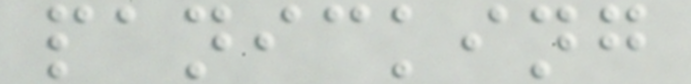panicking
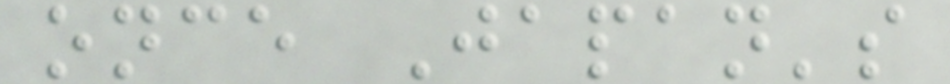once Japan's
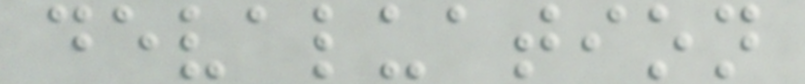devaluation
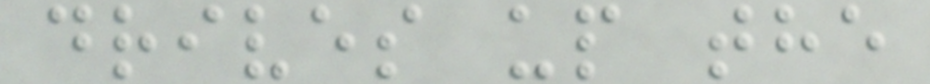drives up the
